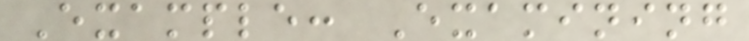Example: Examining
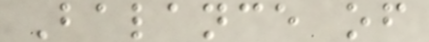Balance of
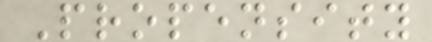Propensity
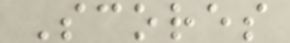Scores
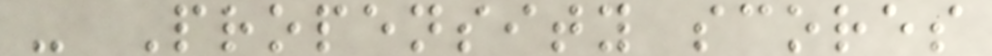- Propensity scores
